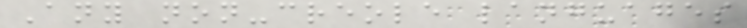Any non-creole languages
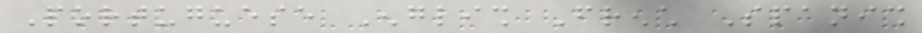Portuguese English French Spanish
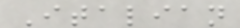Italian
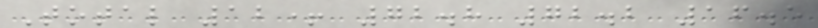Total 12+ 72.8 72.2 16.5
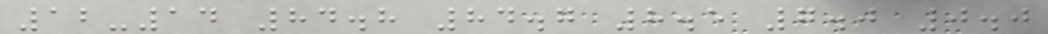12-14 84.8 84.7 8.5 7.0 0.0
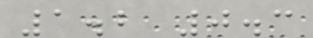1.2 0.3
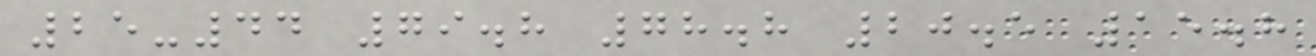25-44 79.8 78.8 20.5 15.8
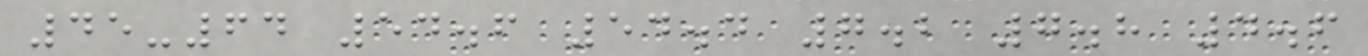45-64 54.6 54.4 7.2 7.8 4.6
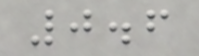0.6
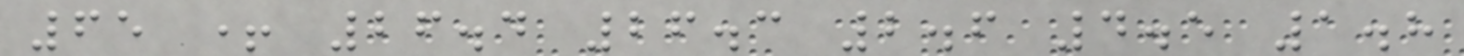65 + 26.4 26.3 2.6 4.5 1.8
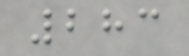283
